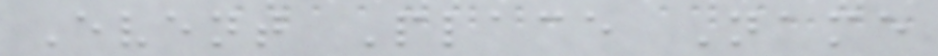Event Place Name
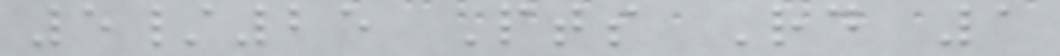5/25 Pts Rd 1
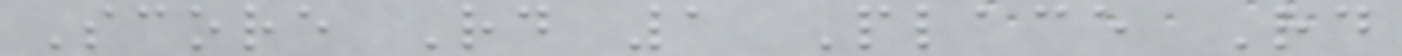Score Rd 1 Place Rd
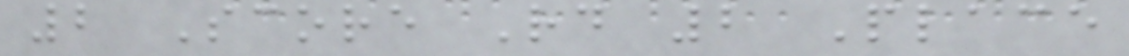2 Score Rd 2 Place
